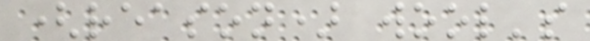(reason) wool's
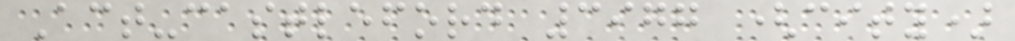Act-castleford 3977 (city)
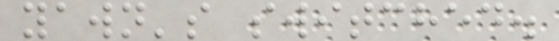yawn's switched.
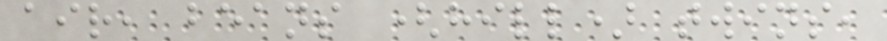air, beans (hill) twins,
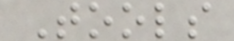Tools
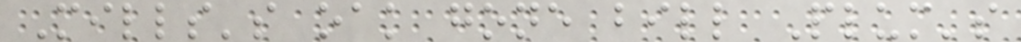Mills's oak gone bill Plum's
